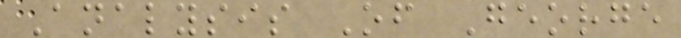Analysis Of George
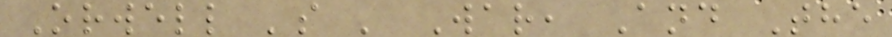Orwell 's ' War, And The
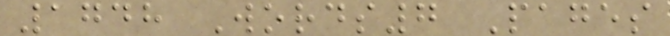1748 Words7 Pages
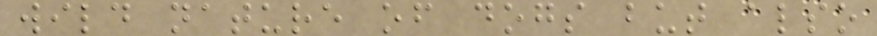wild nature of dogs but also
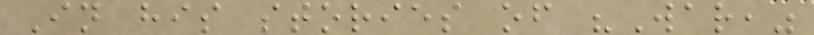In his stories of "War,"
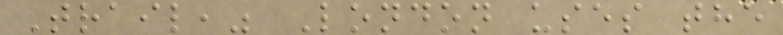Trail," London uses the
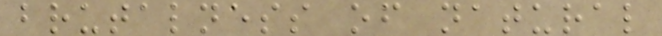brutalness of natural
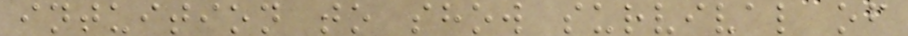intuition to show survival of
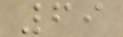69
